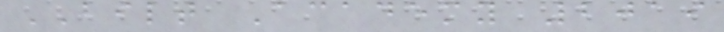BILT Academy 2019
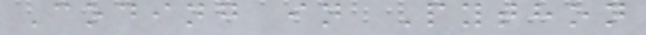Coding in Python
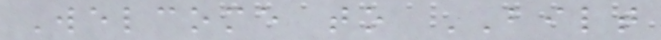Welcome to BILT
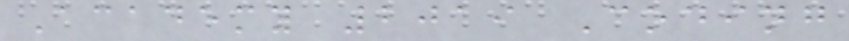Academy 2019 Coding
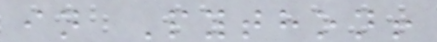in Python!
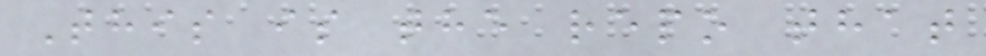This is the repo that
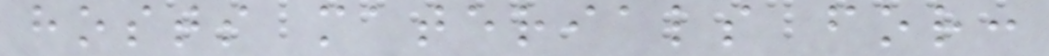hosts materials for:
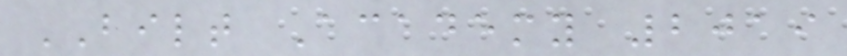BILT Academy 2019
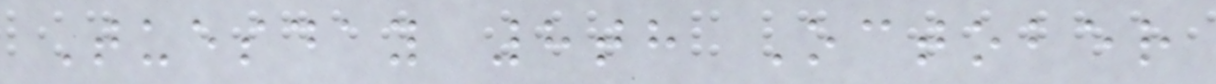Tuesday 8th October
